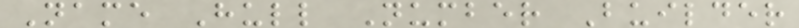Name Hull Number Builder
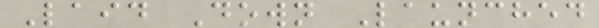Laid Down Launched
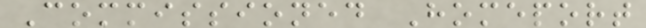Commissioned Homeport
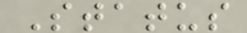Status
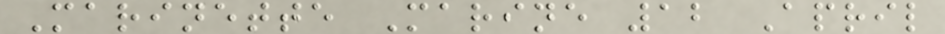Marinette Marine 12 April
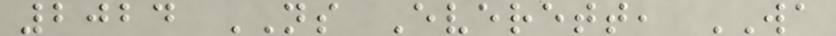2024 NS Everett, WA
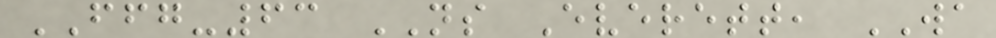FFG-63 NS Everett, WA
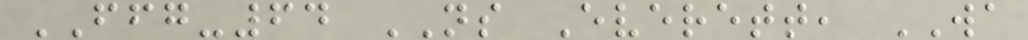FFG-64 NS Everett, WA
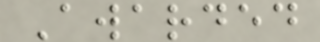Awarded
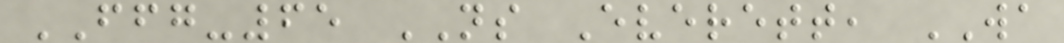FFG-65 NS Everett, WA
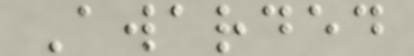Awarded
